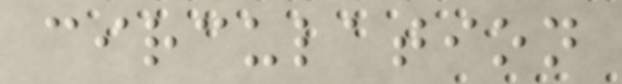circulation
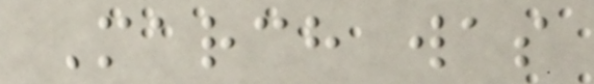March was
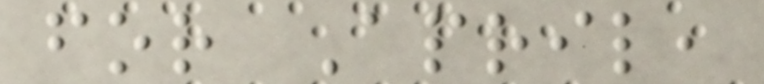for April,
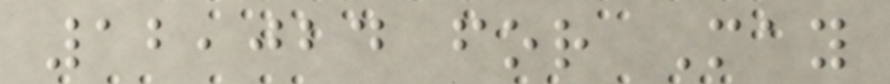12,024 for May
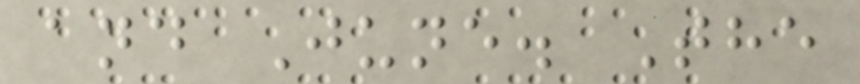and June. The
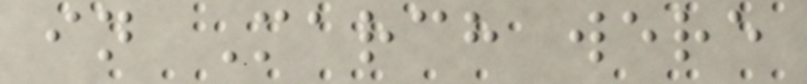in March were
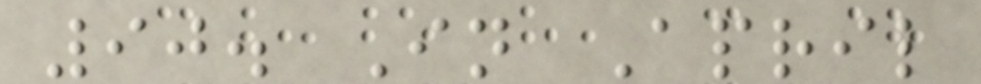90. In April
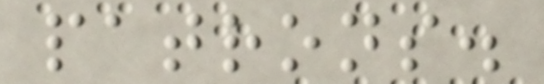patrons.
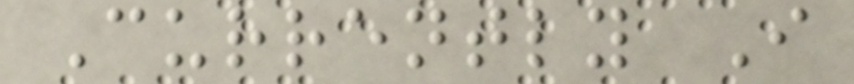Currently I
